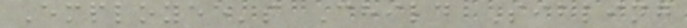Employee's Child Sibling
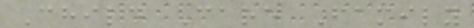Child Care Family
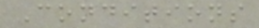Conditions
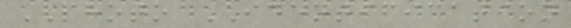PHOTO IDENTIFICATION
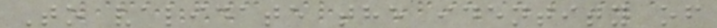To validate the identity of
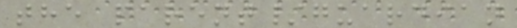the parent/guardian
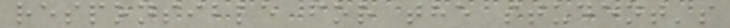responsible for the student's
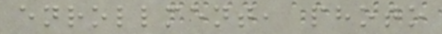enrollment, photo
